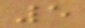5
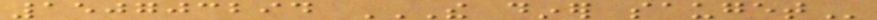150703294 THE DINER SAUGET
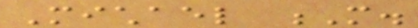Michael M.
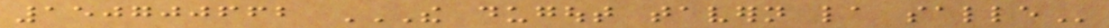150700662 THE DUGOUT TAVERN LA SALLE
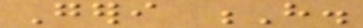Geri H.
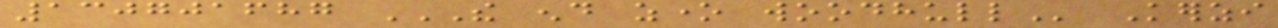130701687 THE END ZONE WOODHULL Kerzi
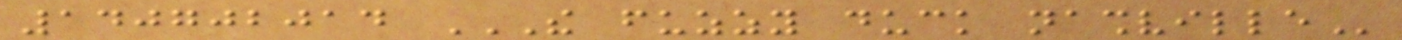140702014 THE FUZZY DUCK NASHVILLE
